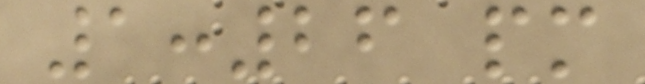1:26 pm
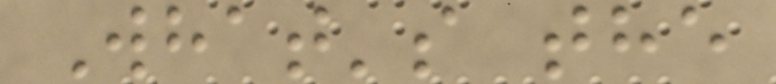What's the
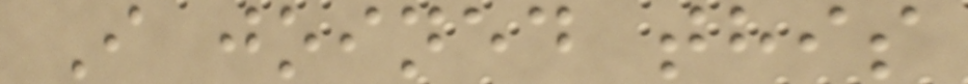I joined this
